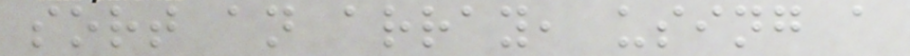sort an array, using a
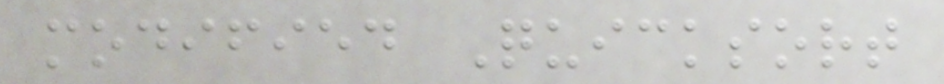modified Quicksort
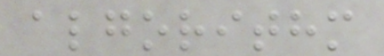algorithm
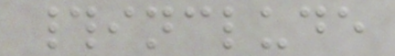#include
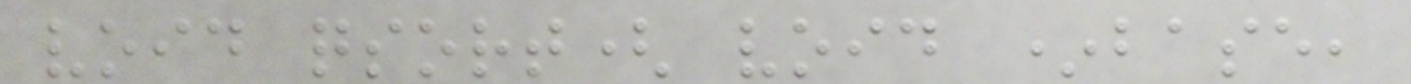void qsort( void *base,
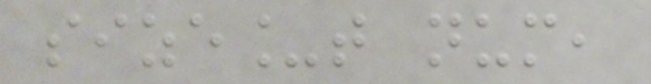size_t num,
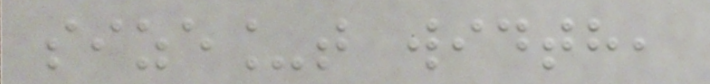size_t width,
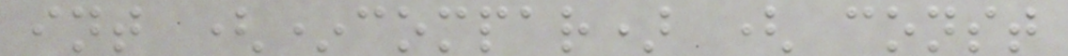int (*compar) ( const
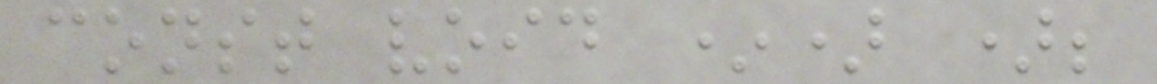const void *) );
